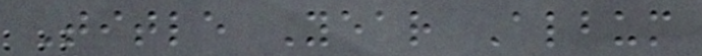Title Year Album
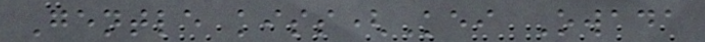Gentle kiss(Kei Owada
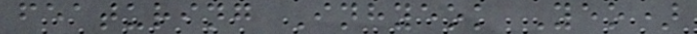featuring Inhyeok Yeo)
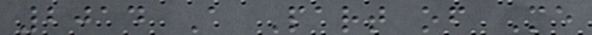2014 A Part of Me
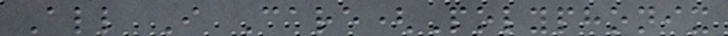All I Care(Polyphonix
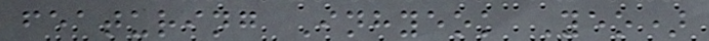featuring Inhyeok Yeo)
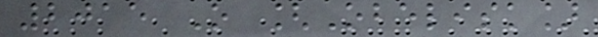2015 O [Obelisk]
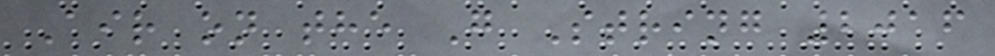Air on the G String 2016
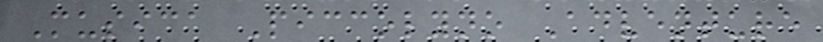Musica Piccolyno Adventure
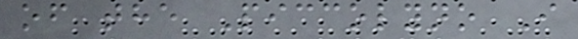of the Piccolyno I
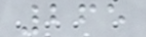265
